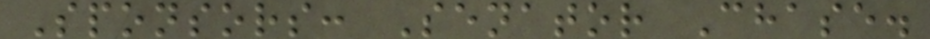Sponsors: Senator Chase.
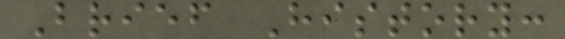Brief History:
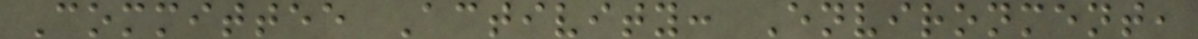Committee Activity: Environment,
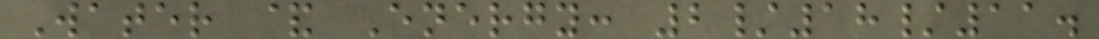Water & Energy: 2/18/11.
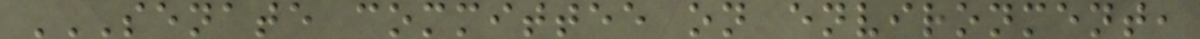SENATE COMMITTEE ON ENVIRONMENT,
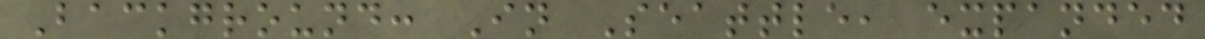Background: In Seattle, expanded
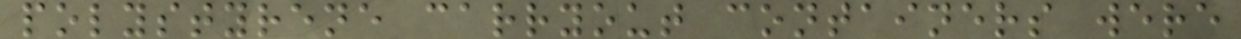polystyrene carryout containers were
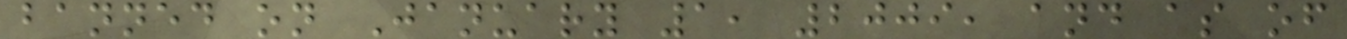banned on January 1, 2009, and as of
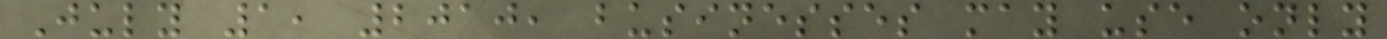July 1, 2010, businesses may use only
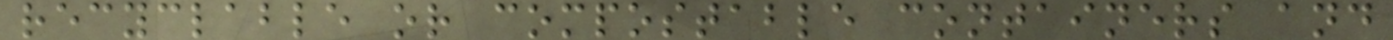recyclable or compostable containers and
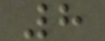8
